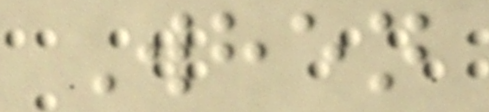When
